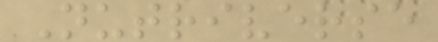Nutriverse
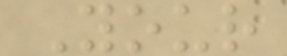Your
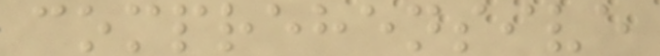comprehensive
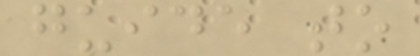guide to
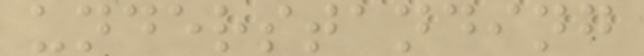understanding
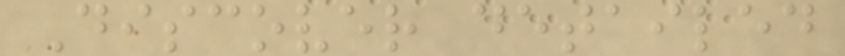Discover detailed
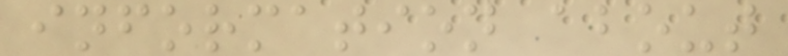information about
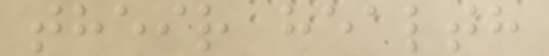their health
